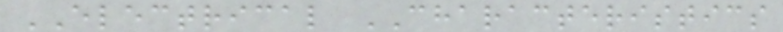ELECTRICAL CHARACTERISTICS
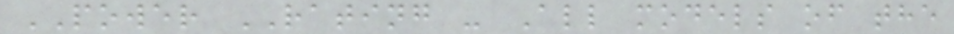POWER RATING - All models of the
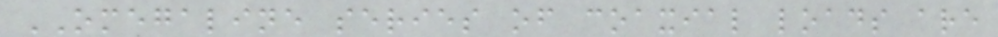OMEGALINE series of coaxial loads are
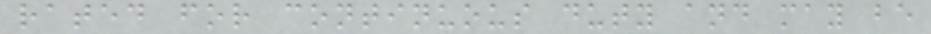rated for continuous duty and may be
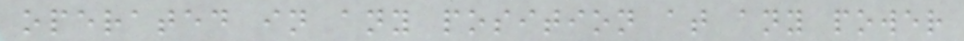operated in any position at any power
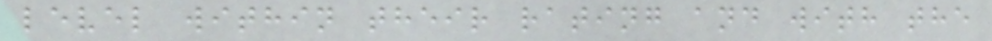level within their rating and with the
